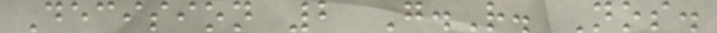Decision 2 G.R. Nos.
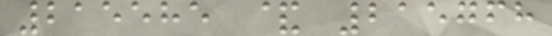215585 & 215768
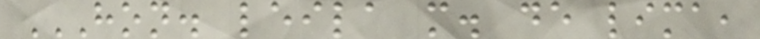HON. LEILA M. DE LIMA,
